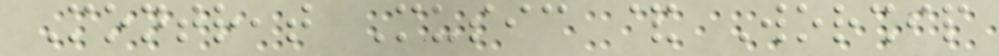Montreat Music & Worship
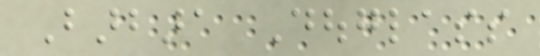Barbara Douglass
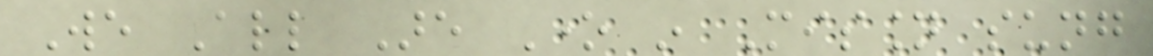We All Are One in Mission sung
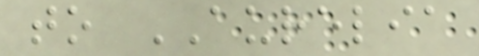to AURELIA
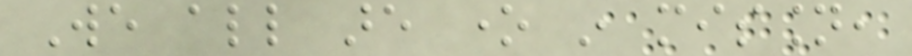We all are one in mission,
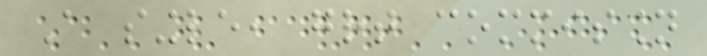A single, great commission
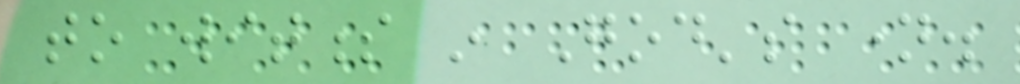to witness in God's name.
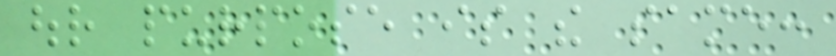our purpose is the same:
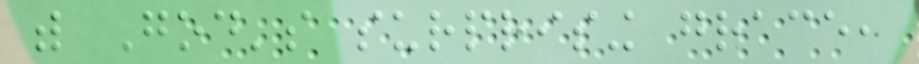with God's surprising grace,
